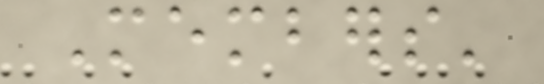Members'
